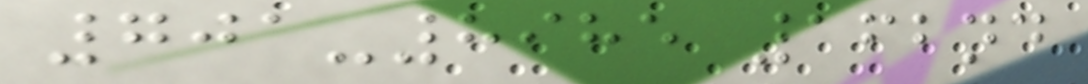701-8985 162nd
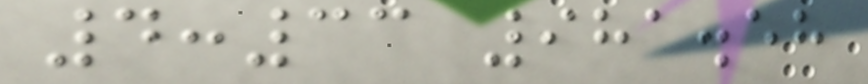4:33 981.58
